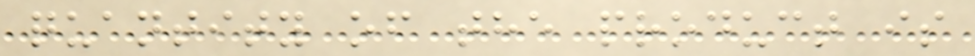quantity of the product is
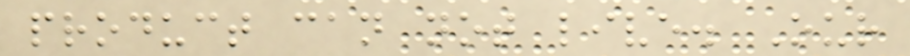product can not live. Our
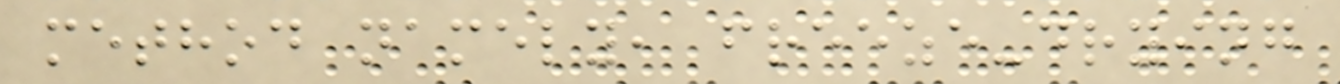method namely, freeze-drying
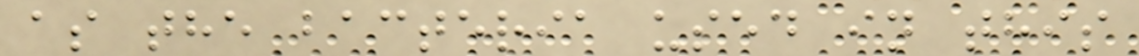as the bacteria used in this
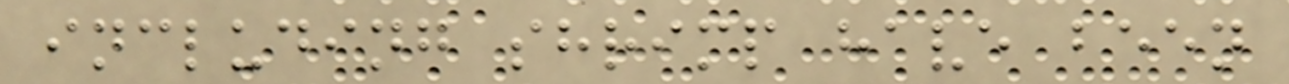including shrimp have been
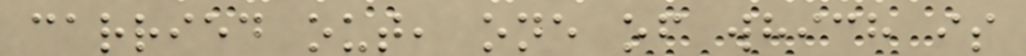carried out, one of which is
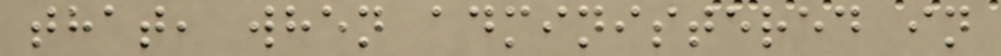that, when administered in
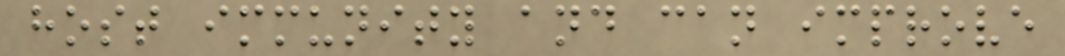host immunity and can improve
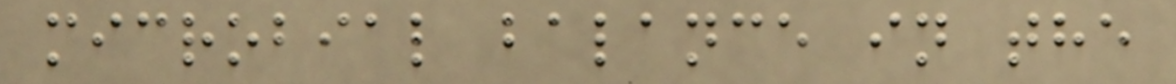microbial balance in the
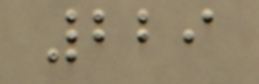229
